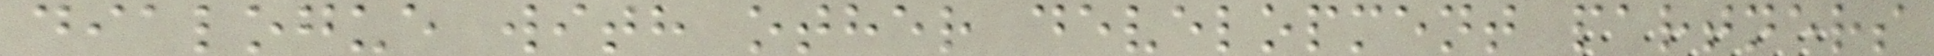dialogue with other development partners
